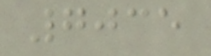7035
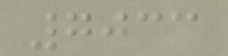7033
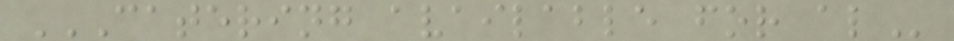CATERING AVAILABLE FOR AL
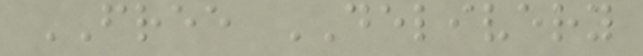FREE DELIVERY
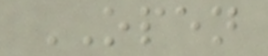OPEN
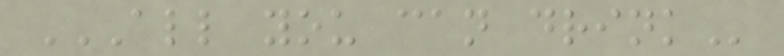ALL YOU CAN DRINK
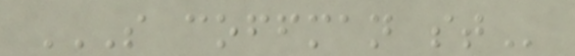S COFFMAN ST
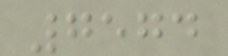7574
